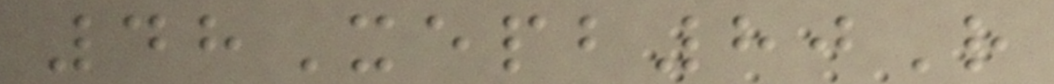48Xepb80R
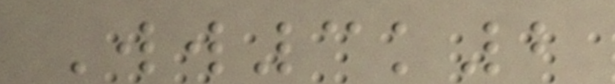Ww3k2
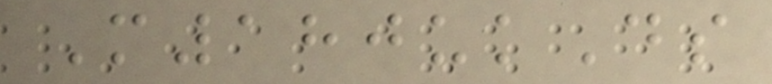M180ukDs
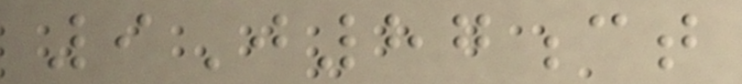9J87ct
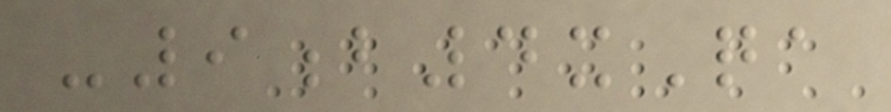-9b4xQa
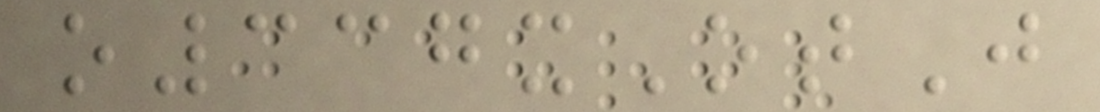o337xOtJ
